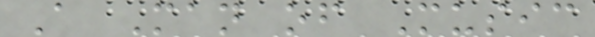A Man of Music
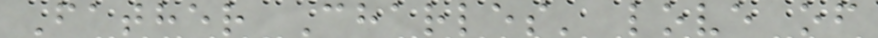Father Charles' love of
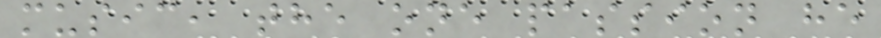music, the one passion he
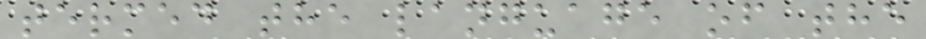termed the language of the
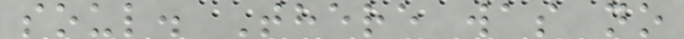soul. There was no
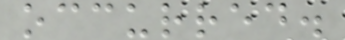occurred.
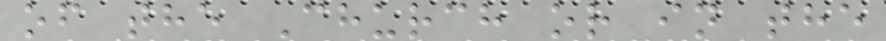of the Church or in the
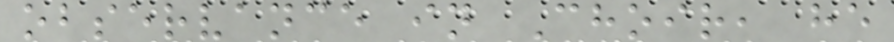observance in Choir, he
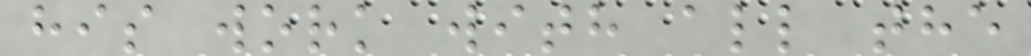his work with all the
